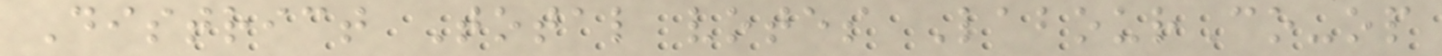District Total votes LabourCo-op
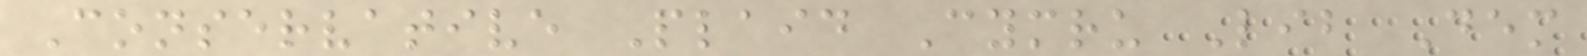Conservative Plaid Cymru Lib Dem
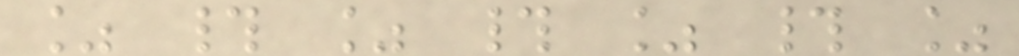% # % # % # %
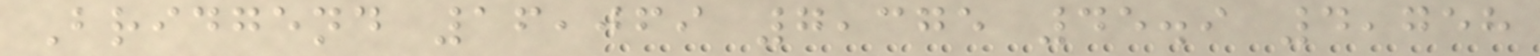Bridgend 16,069 7,375 45.9 4,758
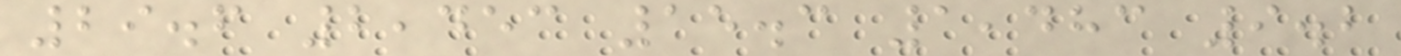29.6 2,453 15.3 1,483 9.2
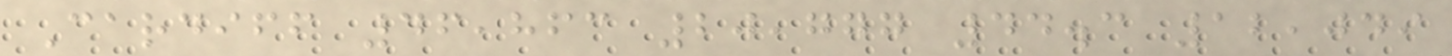Cardiff 46,863 20,777 44.3 12,049
